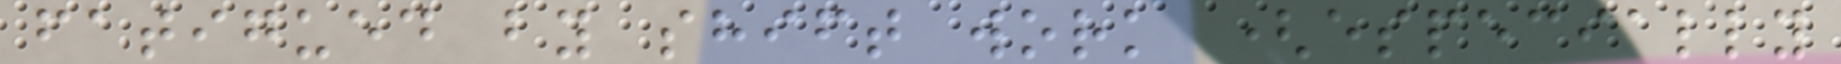fatigued by shift work (especially
